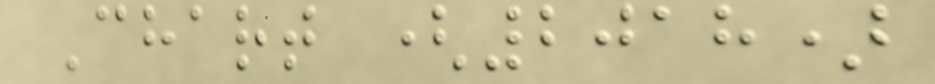Chart (2018)
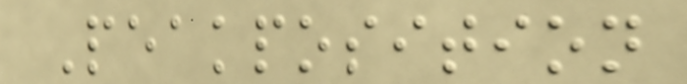Peakposition
